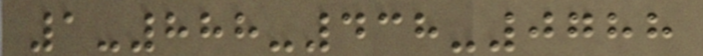1-888-438-0788
